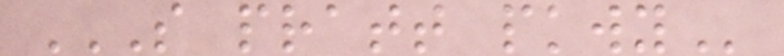S PRATT PKWY
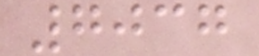7037
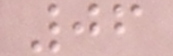06
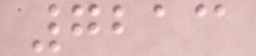7213
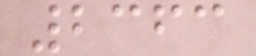2363
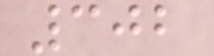302
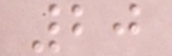20
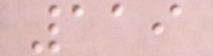119
